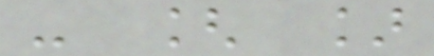- [ ]
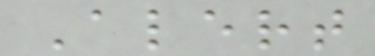Alert
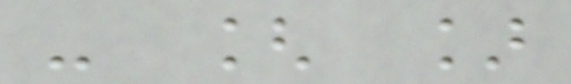- [ ]
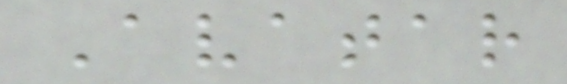Avatar
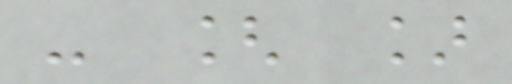- [ ]
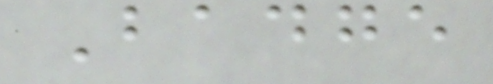Badge
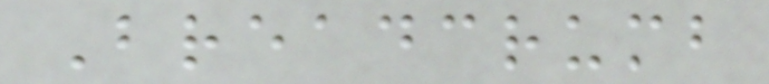Breadcrumb
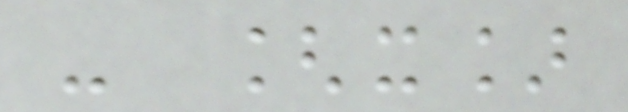- [x]
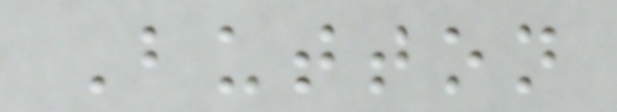Button
